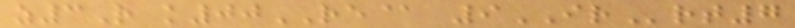z3R k00RE@ 9IRrt7
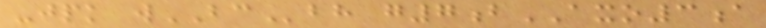-jpk wBCbh g7bAXO3a
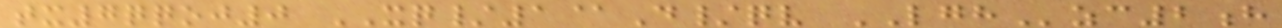tx7qqoj0 XQ/1@D/qv LGHzc2h
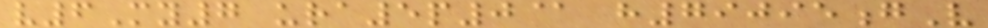v6My7 ura5p0@ h79095gV
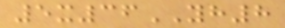5x36YH8
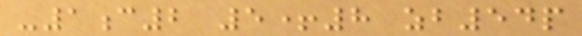-1c2 5+8 zb54p
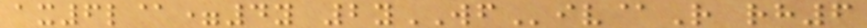ax6l@=4y 2yWFiv@R rh6
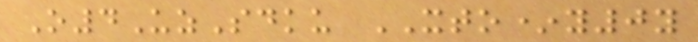O4UzSdku XTO*y0y
